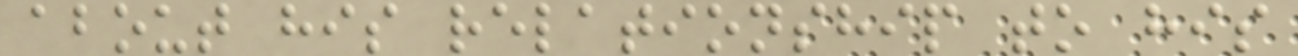about his relationship to his
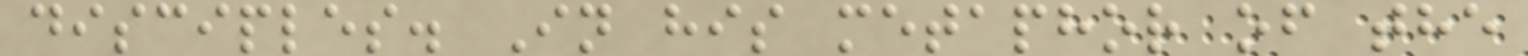disciples. In his metaphor of the
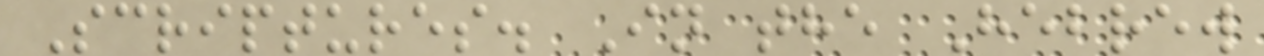Scriptures. In the Hebrew
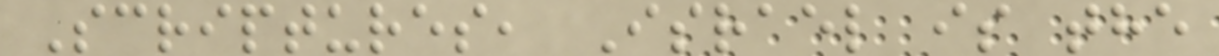Scriptures, Israel is the
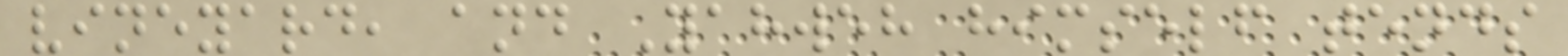vineyard, and Yahweh himself tends
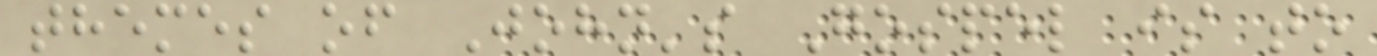themes of John's Gospel is to
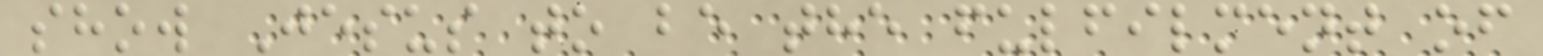show Jesus to be the fulfilment of
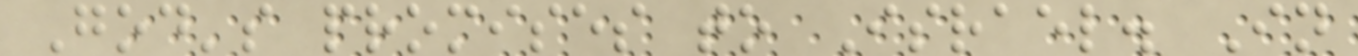God's promises to Israel. In
